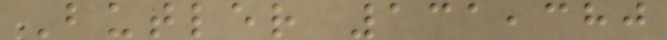Butler 131,380
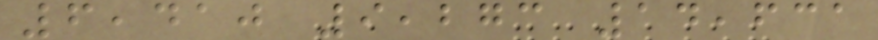6,410 9,273 14,631
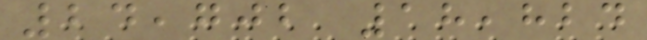24,702 18,824
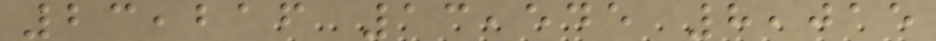23,216 13,545 8,015
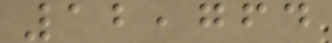12,764
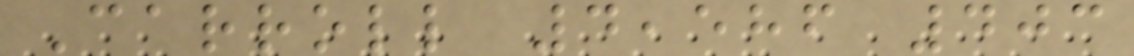Carroll 4,586 403
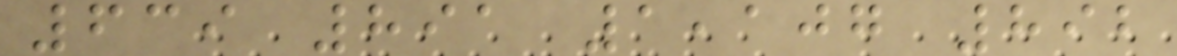639 891 1,107 892
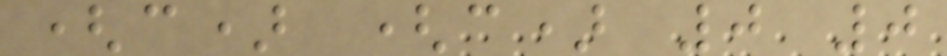(c) (c) 0 0
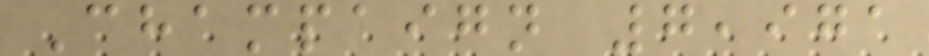Champaign 7,971
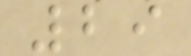29
